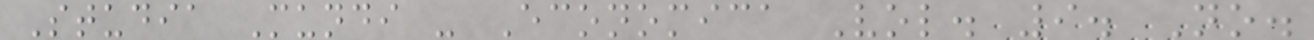Studia Mundi - Economica Vol. 9. No.
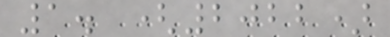1. (2022)
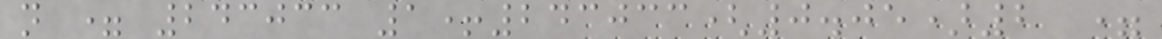n = 243033 1+243033(0.05)2 =
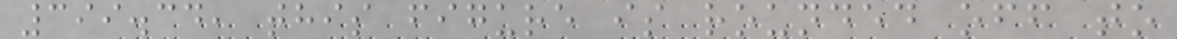399.34, this figure is rounded off to
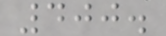400.
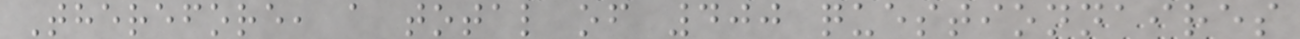Therefore, a total of 400 questionnaires
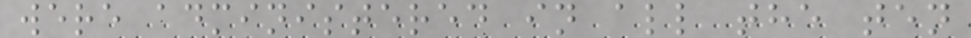were administered in all the ten
